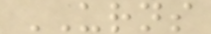URNS
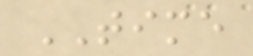TIME
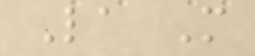La M
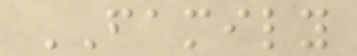FAMILY
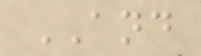AND
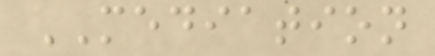MEDIATION
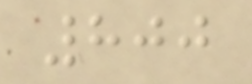800
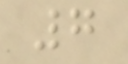7
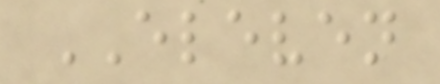ELEVEN
